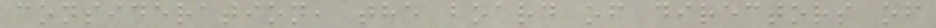consideration, the board of directors of
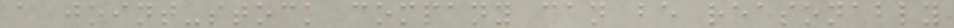a joint-stock company can be reasonably
